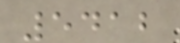5412
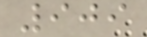909
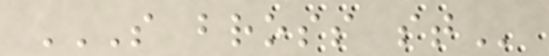S BROSS ST
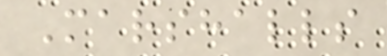Marshalls
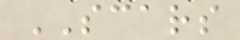SCARS
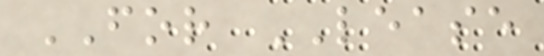FOR LEASE
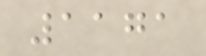1171
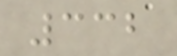332
